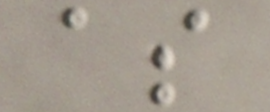as
